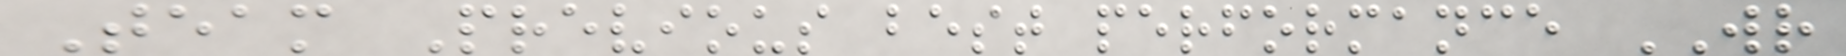Team Previous best performance WR
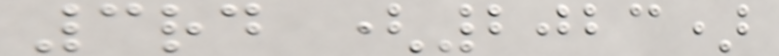3rd (2023)
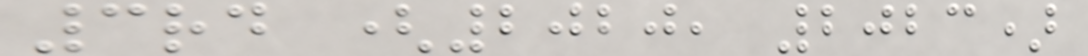3rd (2020, 2023)
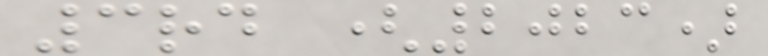3rd (2023)
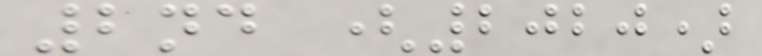2nd (2020)
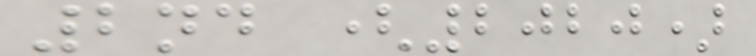2nd (2020)
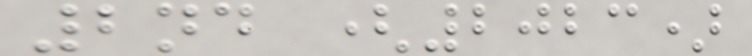2nd (2023)
